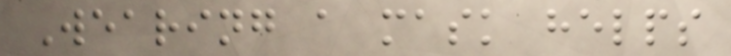Wearing a mask helps
